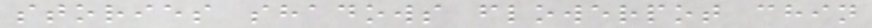stories shadows flowerpot chin
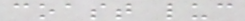coast luc
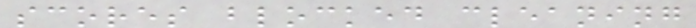scores blocked cleaning
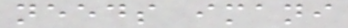needs imani
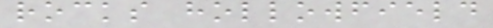rocks hollowfield
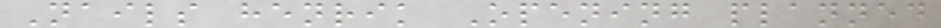Nails henrik Opening planned
